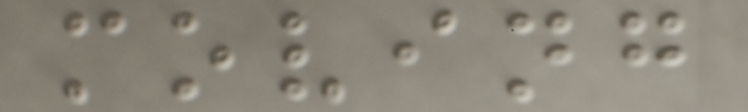moving
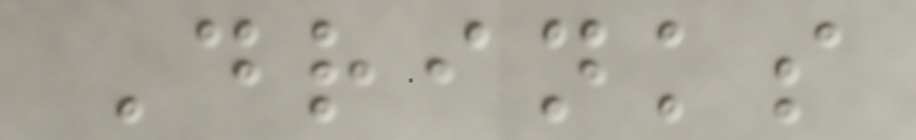Drinks
